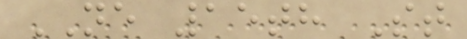NE 15th St
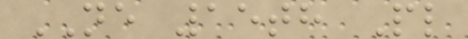NE 15th Pl
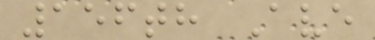156th Ave
